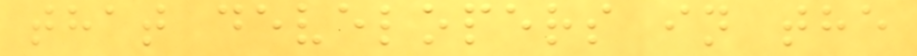that developers in the
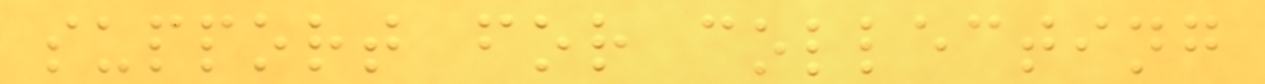support for collecting
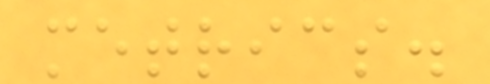metrics.
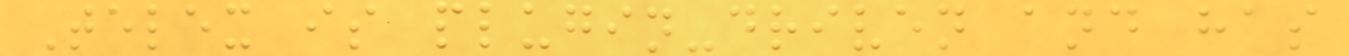Telex is plugin-driven and has
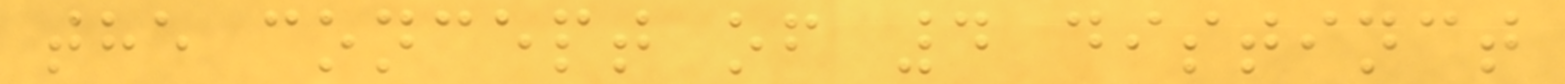the concept of 4 distinct
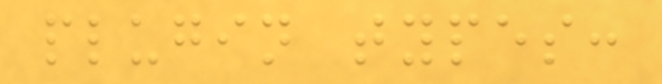plugin types:
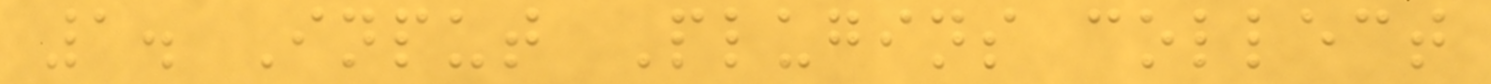1. Input Plugins collect
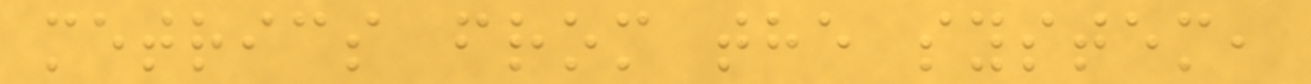metrics from the system,
